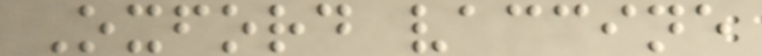Oxford vaccine
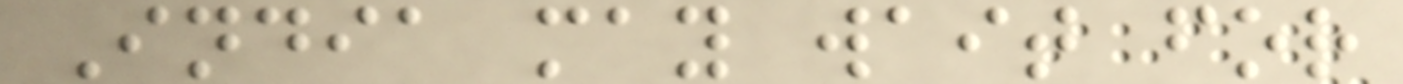India may wait for
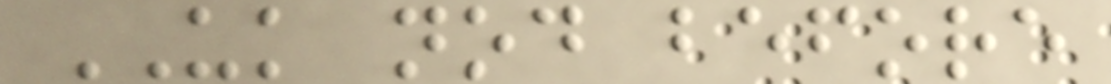UK nod before
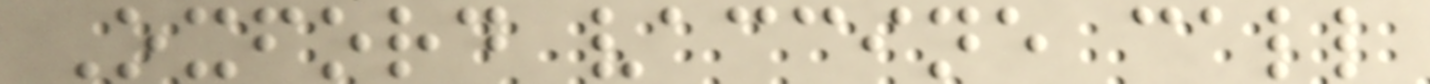Oxford vaccine call
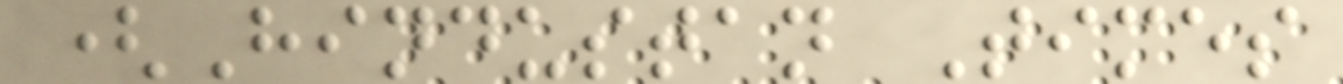(Hindustan Times
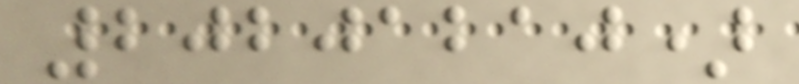20201210)
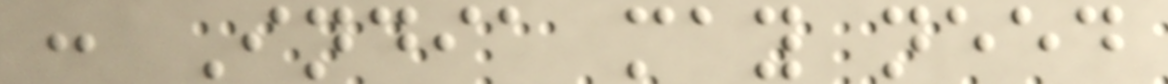: India may need
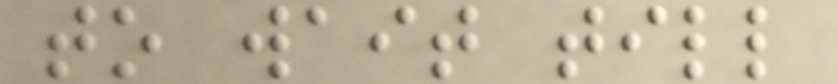to wait till
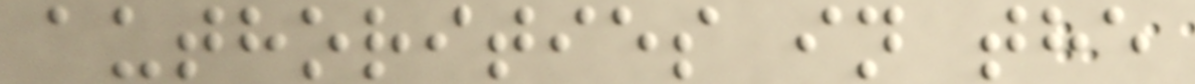authorities in the
